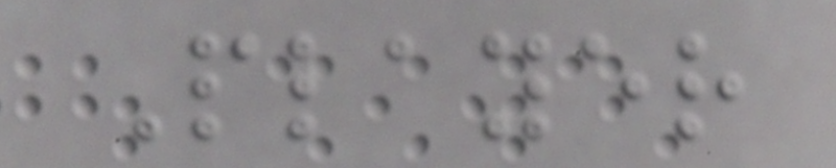Player
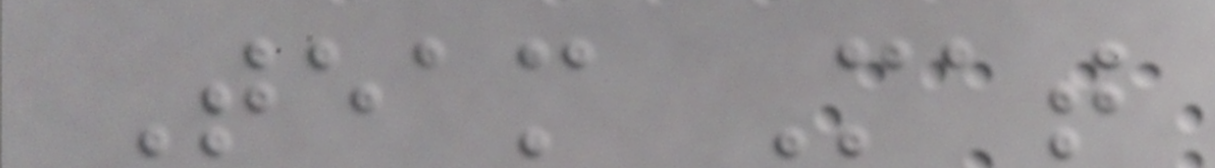Team Mat
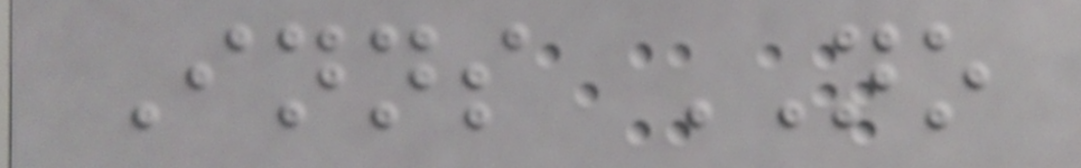Inns NO
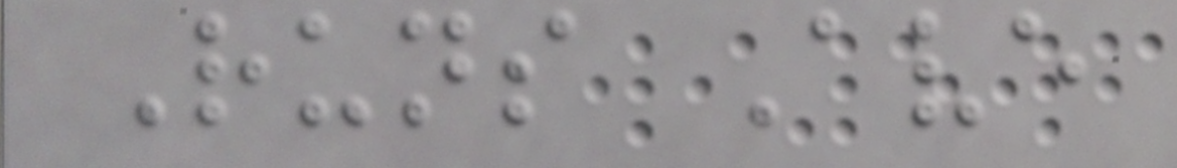Runs Ave
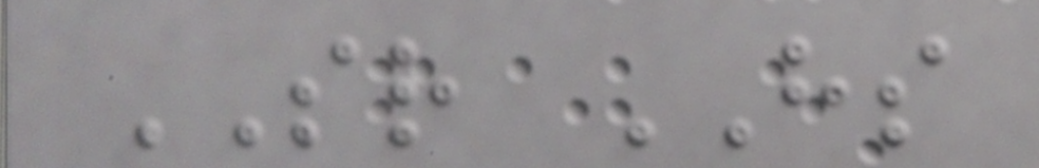SR HS
